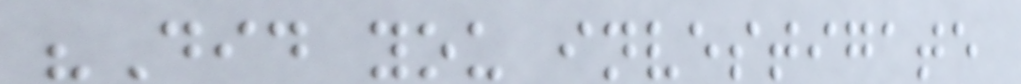"Did you investigate
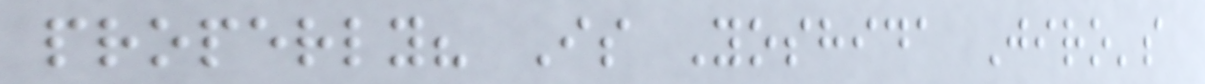properly? Is Yoshida Jiro's
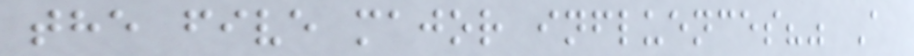the five major influences?" A
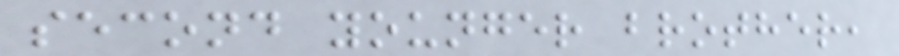second younger brother,
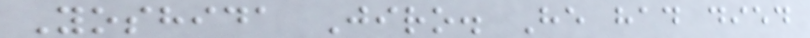Yoshida Jiro. He had died
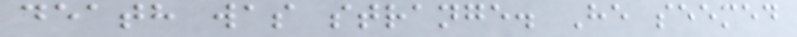death was strange. He seemed
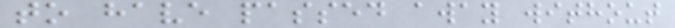to have passed away without
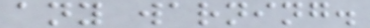any warning.
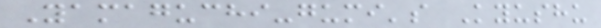Yamaguchi-gumi's Kyushu
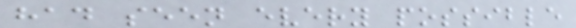had seen every possible
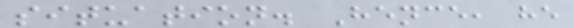situation. Hence, he
